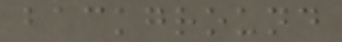background
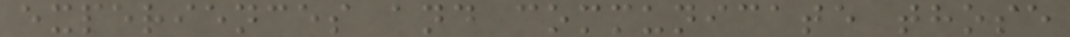experiences and communicate those
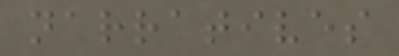narratives
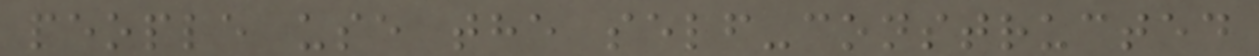people use the self-constructed
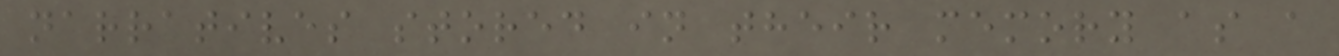narratives stored in their memory as a
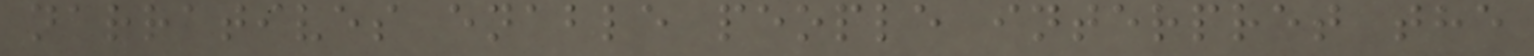narratives enable people interpret the
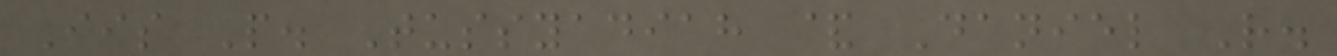Iis P. Tussyadiah & Daniel R.
